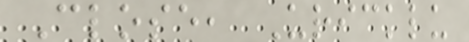Close, Uricklu
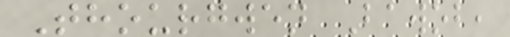Thourgwen Bawob,
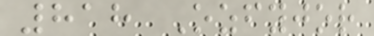818 Ozfyjor
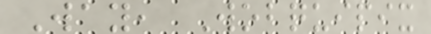Way, Wobquipix
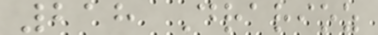218 Drarioz
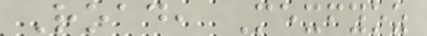Road, Mexfyoz
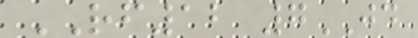RF12 7JD
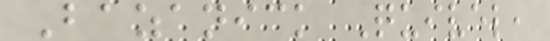Bazanick Quivel,
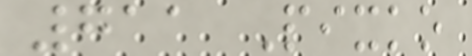711 Pixko
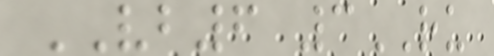VB6 3RU
